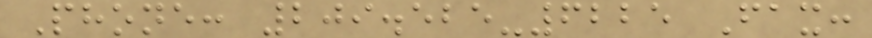Phone: 209.525-6225 Fax:
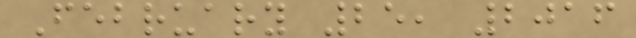February 25, 2016
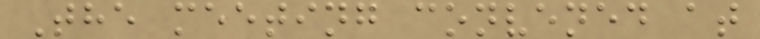The meeting convened at
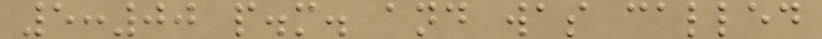5:00 p.m. and was called
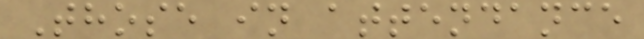Those in attendance
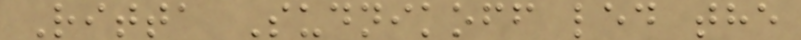Ritta Sudnikoff led the
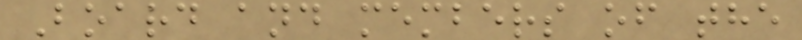Board and members of the
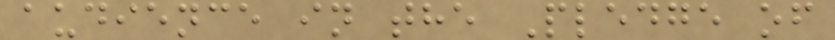audience in the Pledge of
